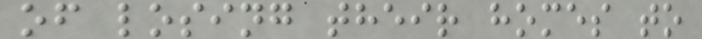of losing their homes to
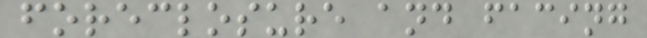foreclosure and facing
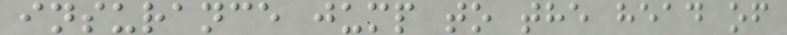insurance jump to the head of
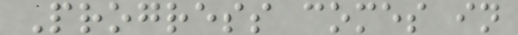Progress comes in
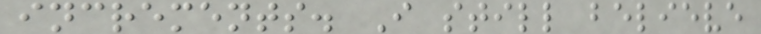increments. I still believe
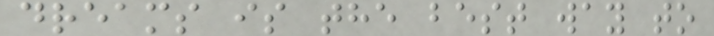dreams is the best way to
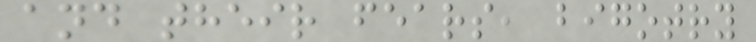and their fears, bigotry
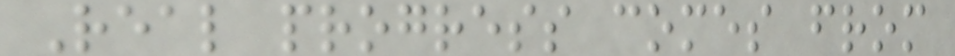Real progress comes from
